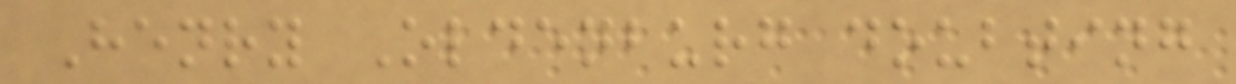Henry Oldenburg doubting
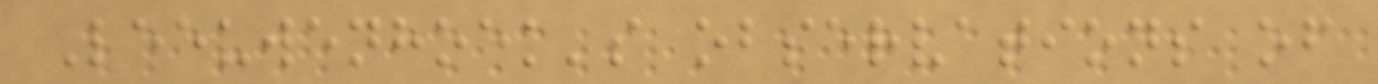Leeuwenhoek's observations of
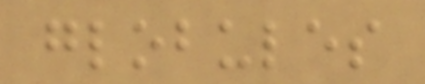globules
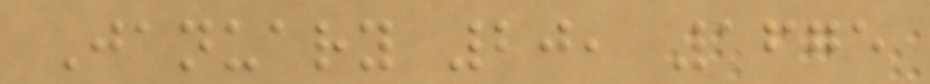January 20, 1675
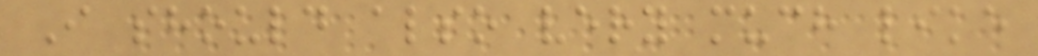I should also very much like
